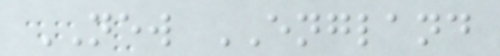NEW ENGLAND
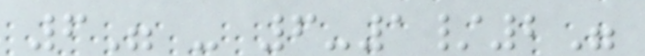6" - 6-1/2"
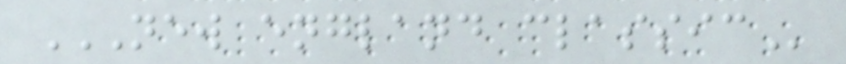NEW ENGLAND CLASSIC
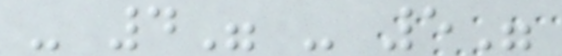- 4" - 5"
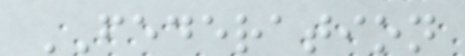FEDERATION
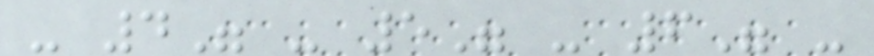- 4" - 5" - 6" -
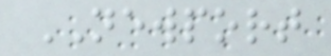NEWPORT
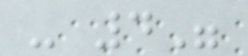- 4"
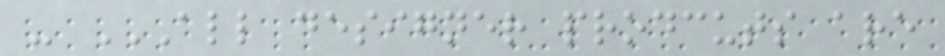- ALL DESIGNER PRODCUTS ARE
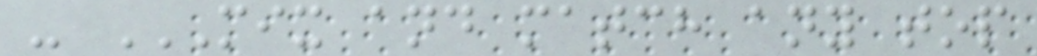- MIX AND MATCH ANY TOP
